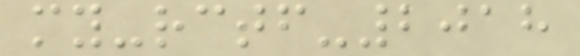my-rctf-2018
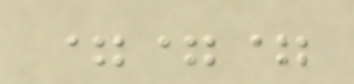===
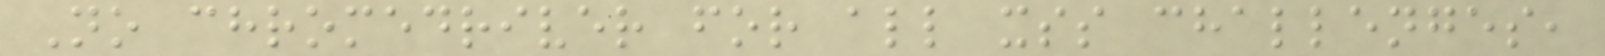No chromedriver for all xss challenges,
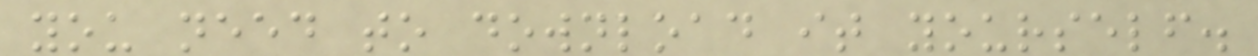you need to download it yourself.
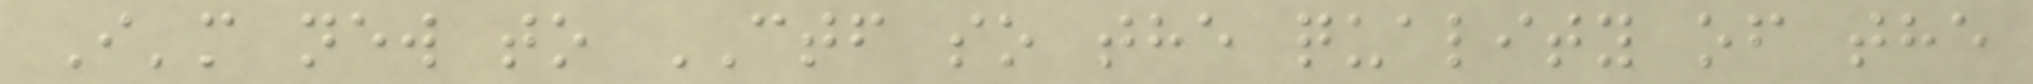I'm new to CTF so the quality of the
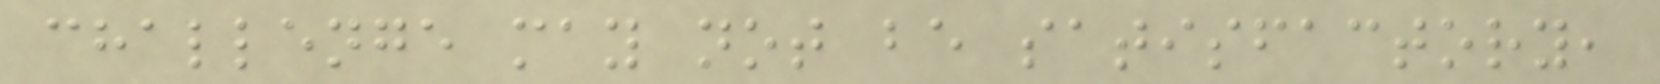challenge may not be satisfactory,
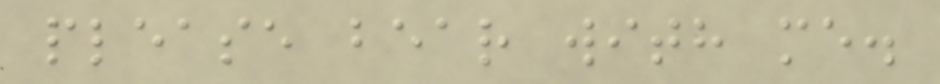please bear with me.
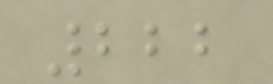222
